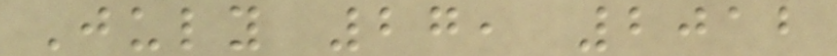July 27, 2012
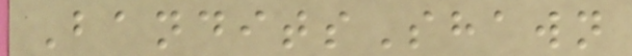BanditsShawn
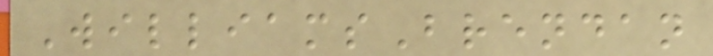WilliamsBrendan
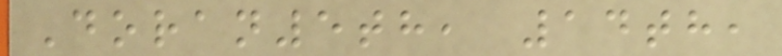Doran5th, 14th,
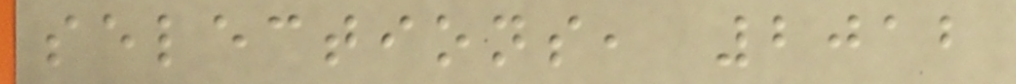selections, 2012
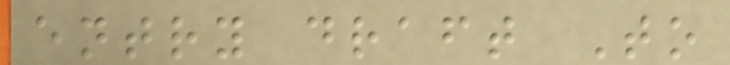entry draft To
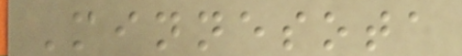Minnesota
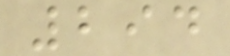294
